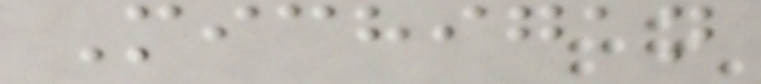Michigan
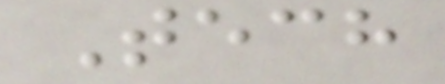Tech
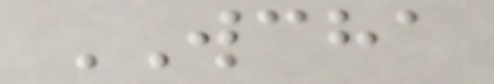WCHA
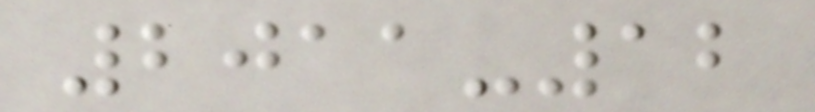2011-12
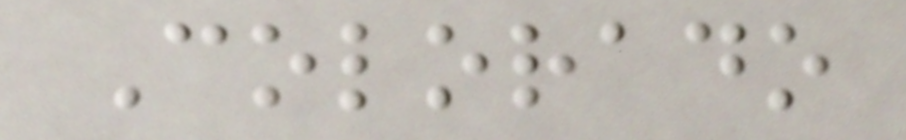Colorado
